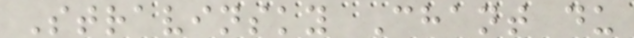Stravinsky Chant du
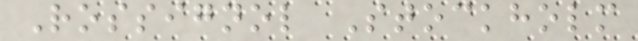Rossignol Stockholm
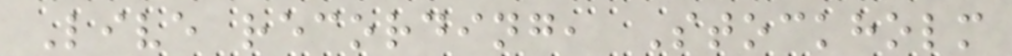Live recording, Stockholm
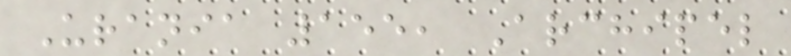Urania 155, Archipel
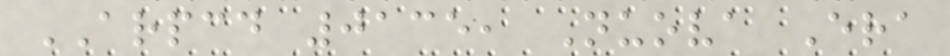ARPCD 0135, Nuova Era
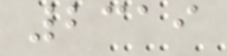2319
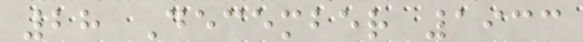28 December 1933
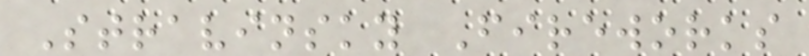Stravinsky Fireworks
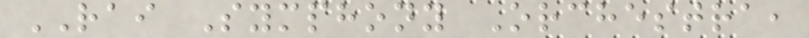RAI Symphony Orchestra,
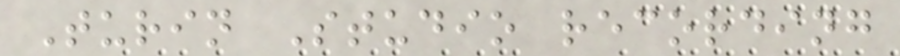Turin Studio recording
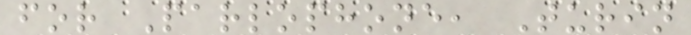for Parlophone, Turin
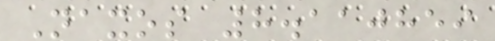Naxos 8.110859
